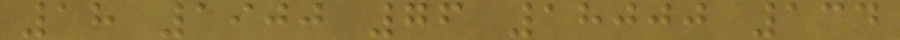18 1900 76 18000 134
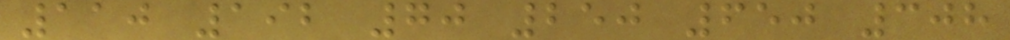110 192 70 250 650 308
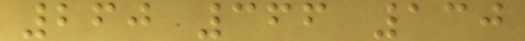260 366 130
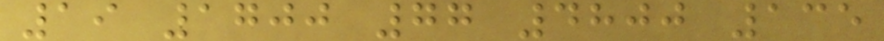19 1700 77 4800 135
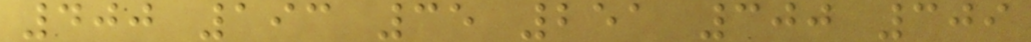400 193 35 251 300 309
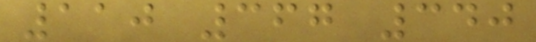110 367 340
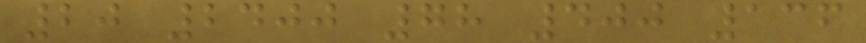20 2400 78 400 136
